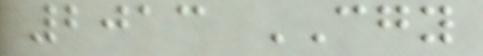2013 CGY
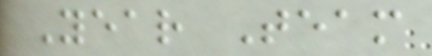Year Team
